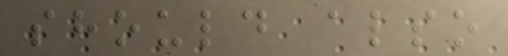should also
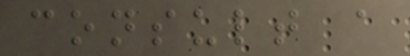consult a
